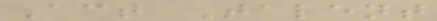Act Talent
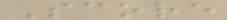Score
